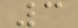3
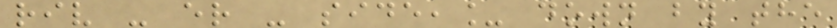riv - er - side,_ down by the
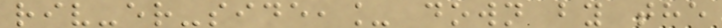riv-er-side,_ down by the
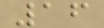16
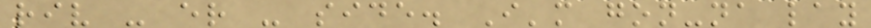riv - er - side. I'm gon-na lay
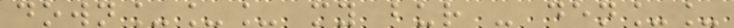down___ my bur - den__
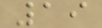19
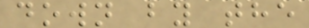down by the
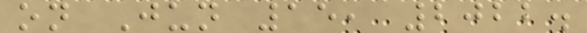on Jun 15, 2022.
